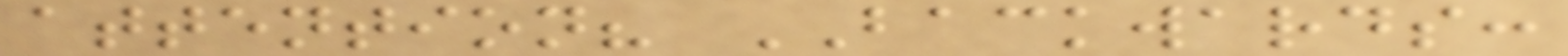attention? BACKWARDS:
